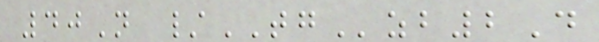40N /TGzb2D
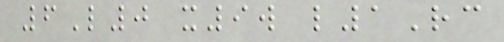6L0 x9w l1Rc
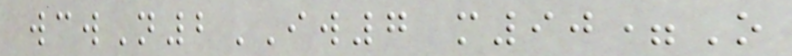wcwN2IW7 m90=O
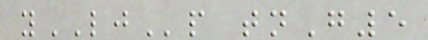yLJp tnG5
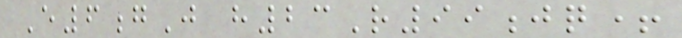E6gJ h23R99jq+
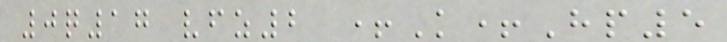0q17 vfz2 +K+Hp5
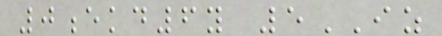0ekd6y 5IZ
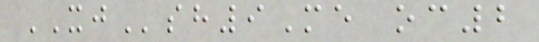XJsh9Me oc2
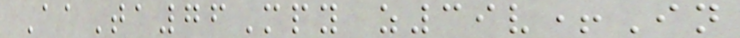AaTa76Mpy z39v+In
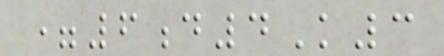=6d4K3
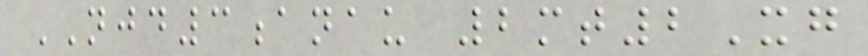NJD3anau 2mt2Xg
